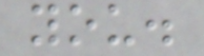you.
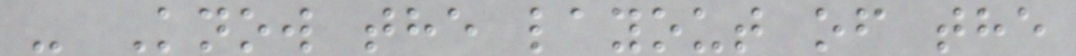- Know the layout of the
